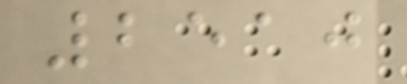2510
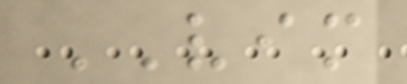VIM
